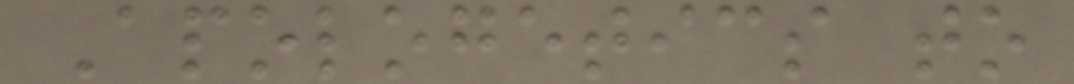Apologetics to
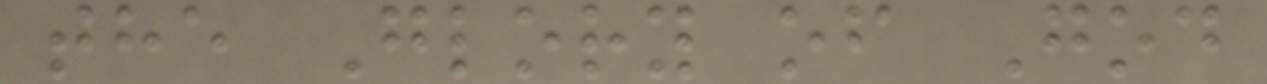the Glory of God
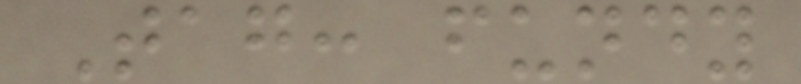Tag: fundy
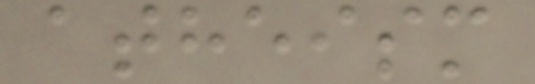atheism
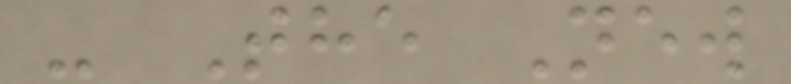- The New
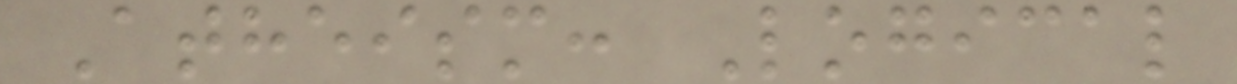Atheism: Logical
